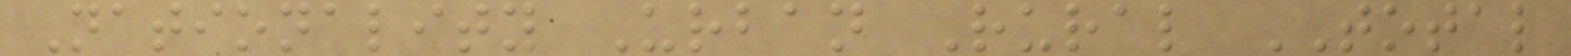Nationality Urban Rural TOTAL
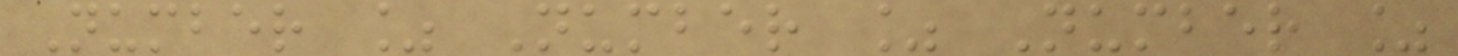Number % Number % Number %
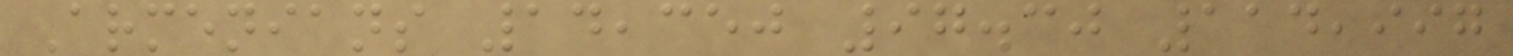Armenians 14,350 97.30 114,997
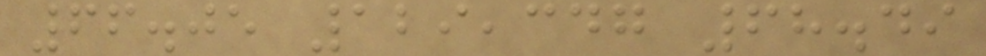66.05 129,347 68.49
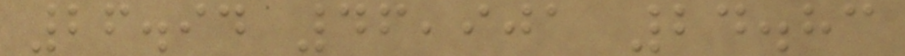26.94 46,901 24.83
